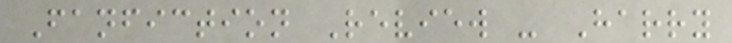Fanfiction Review - Harry
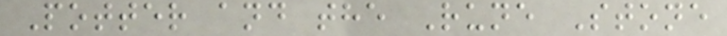Potter and the Rune Stone
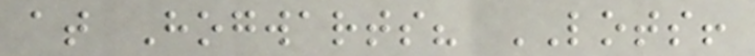at Hogwarts? LOTS!
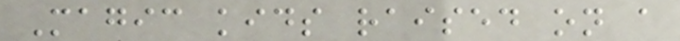Magic kids raised on a
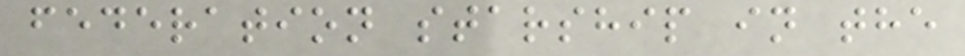federation starship in the
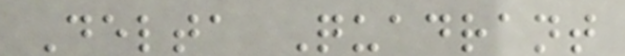Delta Quadrant
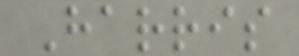Harris
